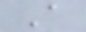A
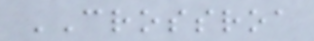CROSSROA
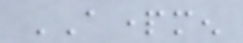APARTMEN
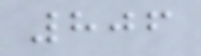806
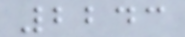2243
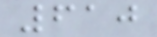610
